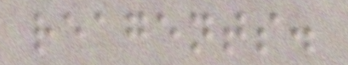reagents.
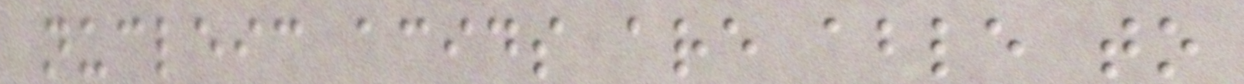nucleic acids are able to
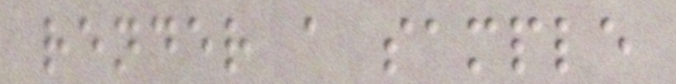render a sample
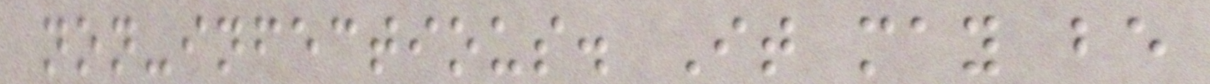non-infectious. It may be
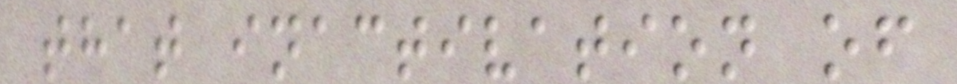that inactivation of
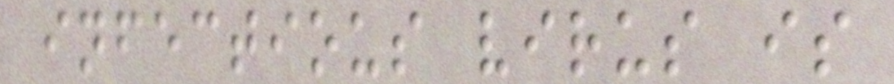infectious virus is
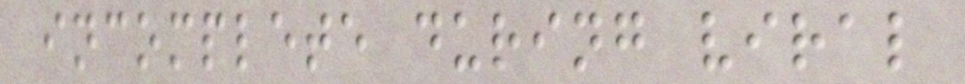incomplete during viral
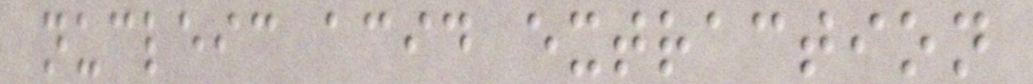nucleic acid extraction
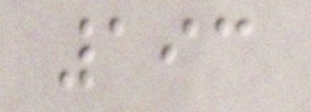193
